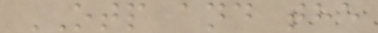OTP and the
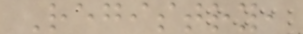Registry,
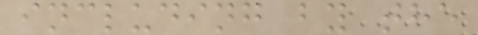including by the
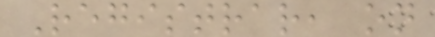Registrar, on
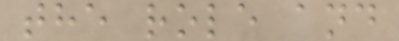the role and
